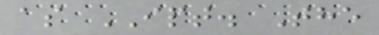as IPT. The
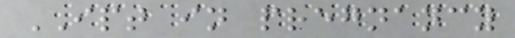IPT in pregnancy
